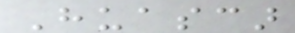Huascar
